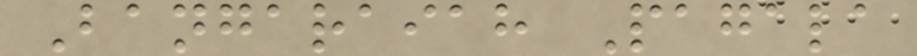Bangaraiah Pagala
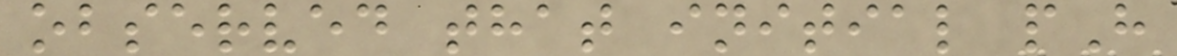observed that initial pH
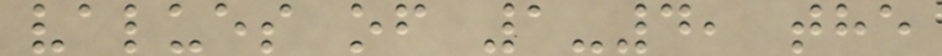values of 1-4, the
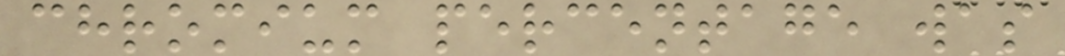chromium percentage was
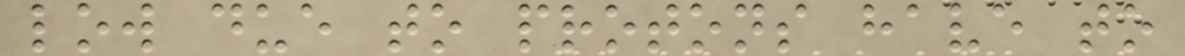low due to protons have to
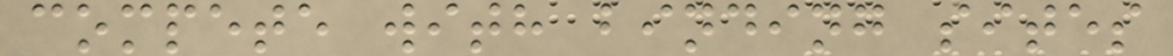compete with binding sites
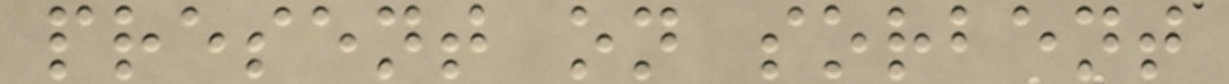present on sorbent
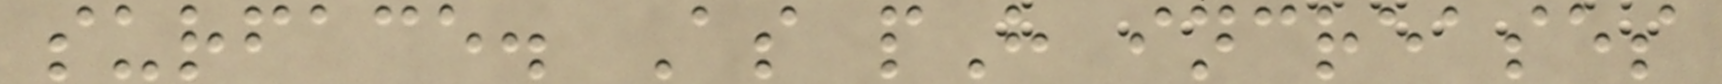surface. As pH increases
